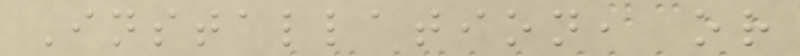Installation, or
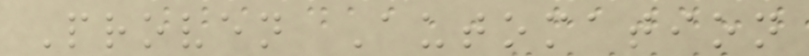Proven Automation
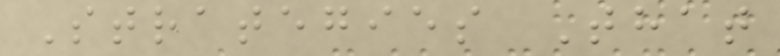Strategies That
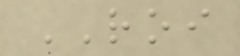ROI
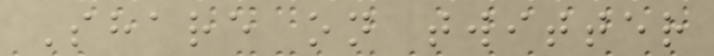Share on twitter
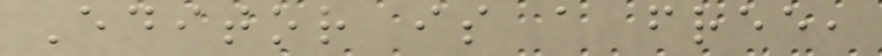Editor is a free,
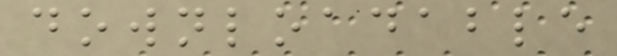downloadable
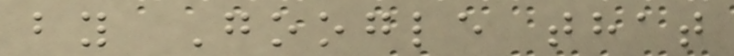by Google that
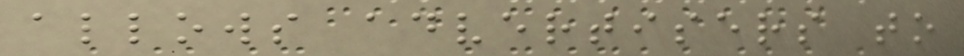allows advertisers to
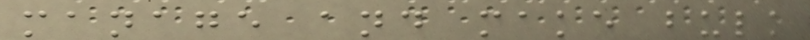manage and make bulk
